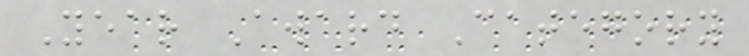Year Award Category
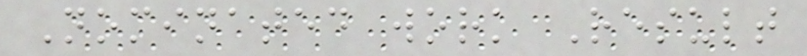Nominated work Result
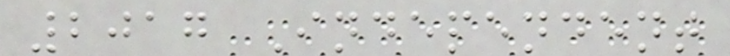2017 Independent
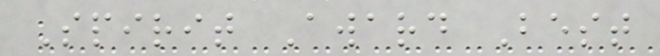Spirit Award Best
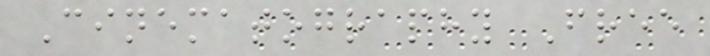Cinematography Free
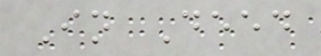In Deed
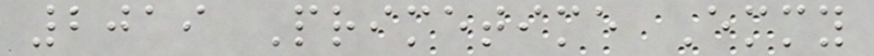2019 Primetime Emmy
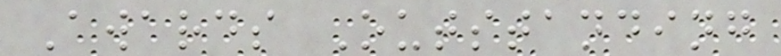Awards Outstanding
